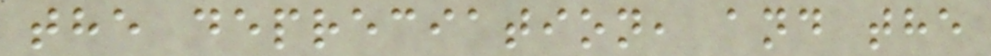the depreciation, and the
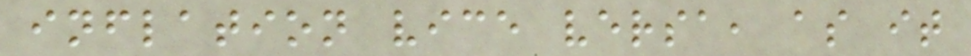inflation vice versa, as it
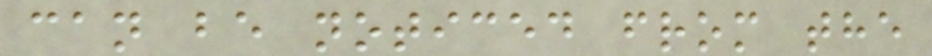can be noticed from the
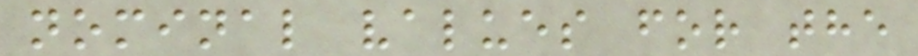nominal values for the
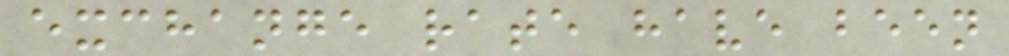exchange rate have been
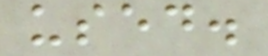used.
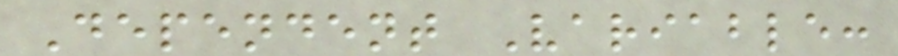Dependent Variable:
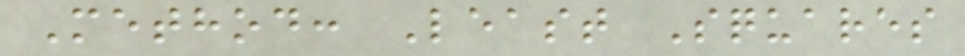Method: Least Squares
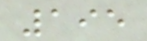195
